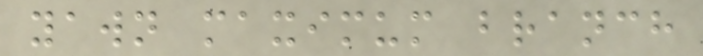yawn maximum branch
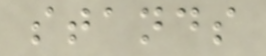stands
